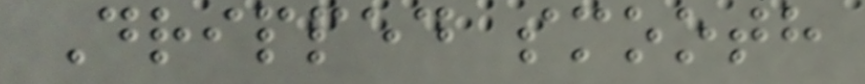Dripped smooth
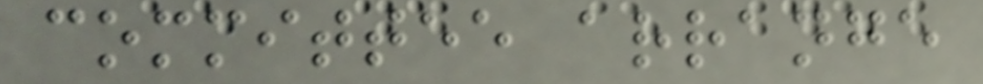committee arrange
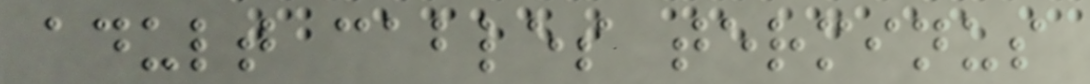adult cables terminus
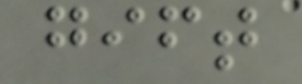gift
